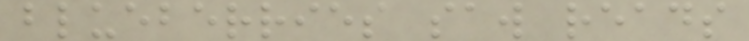blueberries saw reads
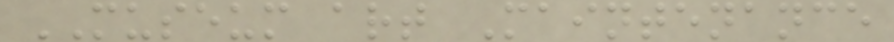MUSEUM art Maintenance
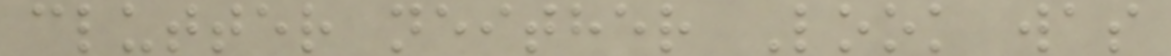clutter neither Look was
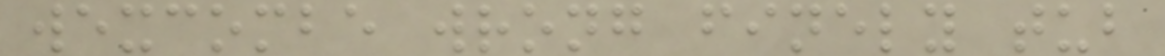wexcombe wrong finely tub
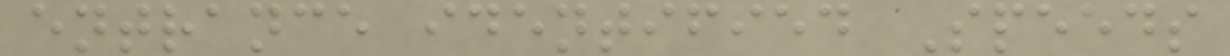entrance identified Speeds
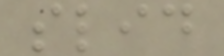slid
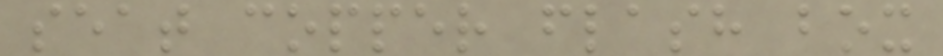seat copper flash box
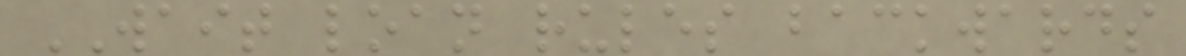WAIT loan rules backwards
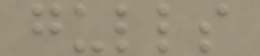gulls
